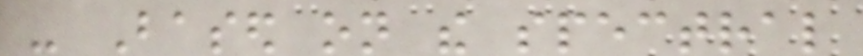- Based on the spectral
